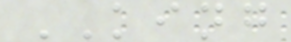KING
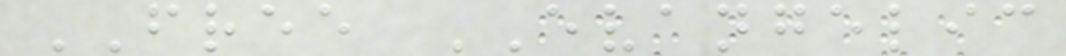FREE EVANGELIC
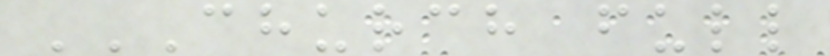CHURCH FULL
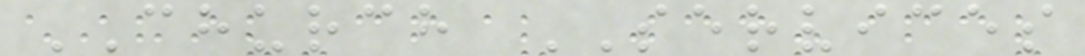CHURCH SERVICES
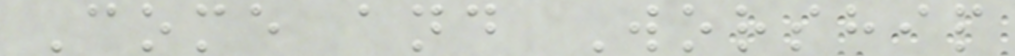Come and Worship
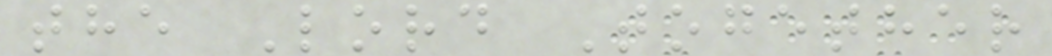the Lord Together
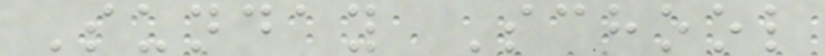Sunday School
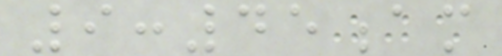9:45am
